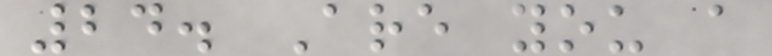24. Are you a
